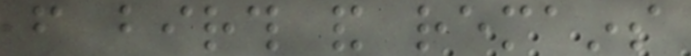from birth and remains
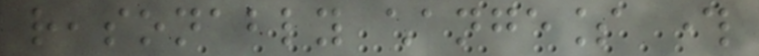reasonably changeless through
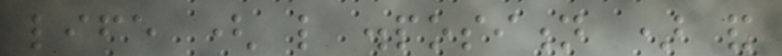life ( like disposition ) and
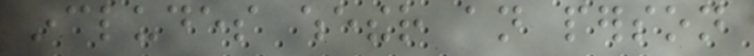includes whether an person
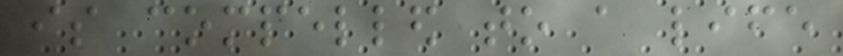is compelled to a life
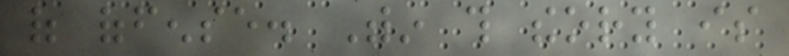of offense. Within this theory is
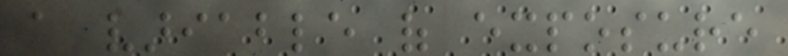a variable of exposure
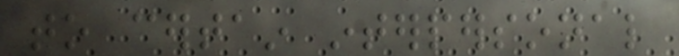to certain interpersonal
